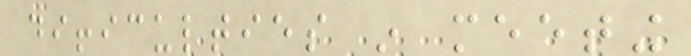difficulties in meeting
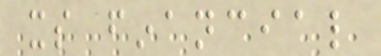its financial
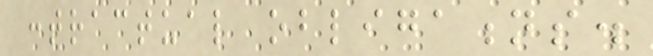contractual obligations.
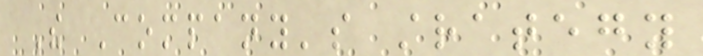The Company's strategy
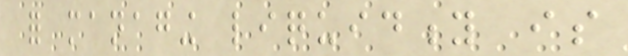for managing liquidity is
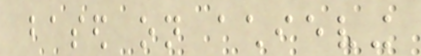based on achieving
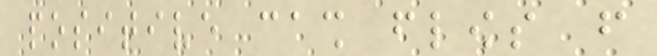positive cash flows from
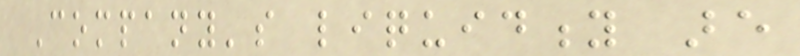Company's liquidity are
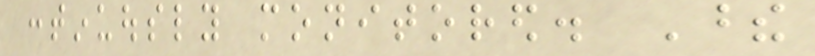continuously monitored. These
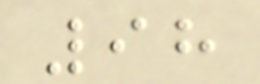98
